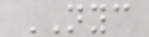NYC
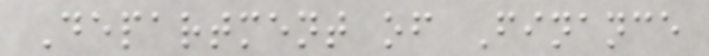Department of Finance
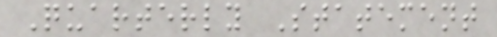Quarterly Statement
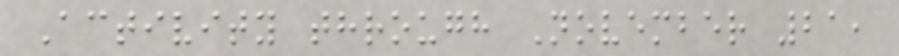Activity through November 21,
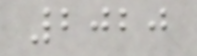2020
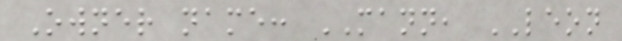Owner name: MANN, LEON
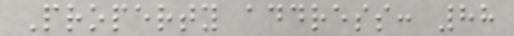Property address: 88
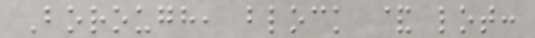Borough, block & lot:
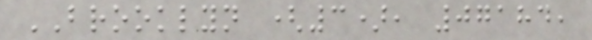BROOKLYN (3), 07184,
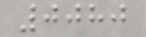0080
